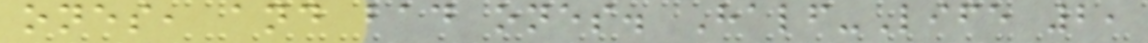ones, and bad ones. Half-Life 2,
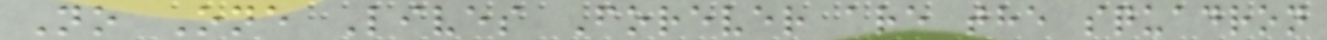No One Lives Forever are the squadron
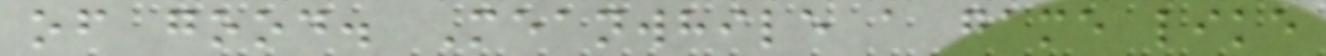of good. Meanwhile a game like
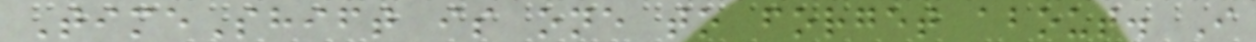TimeShift is one to forget about. I
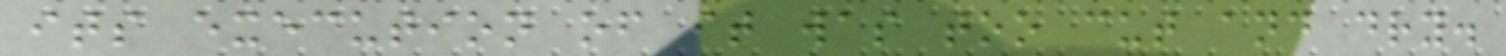its execution of it was too cut and dry.
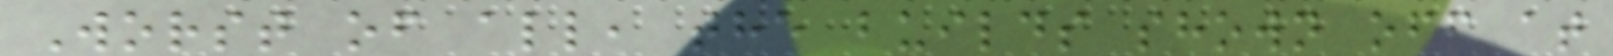Worst of all, the builds shown off at
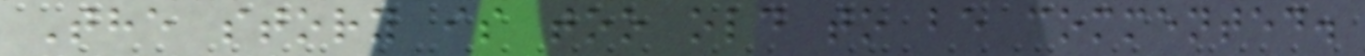The story is too old to be commented.
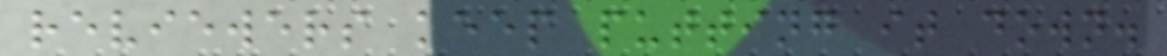reviewers keep putting it down.
